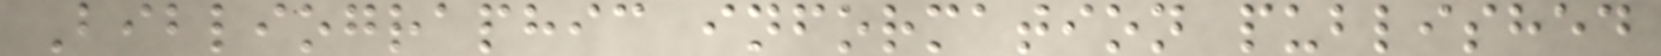Bibliographic information published
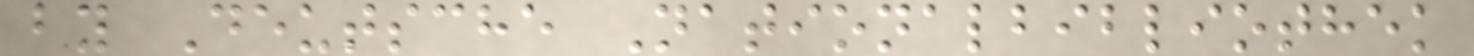by Deutsche Nationalbibliothek
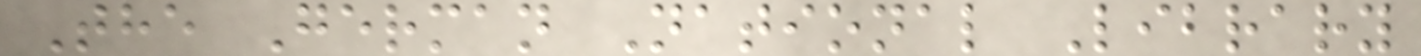The German National Library
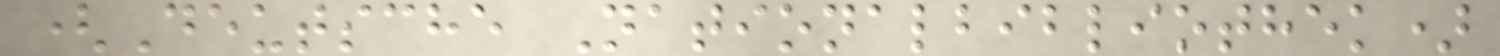(Deutsche Nationalbibliothek)
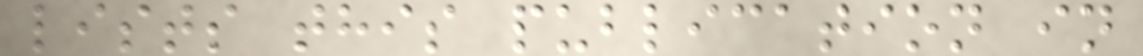lists this publication in
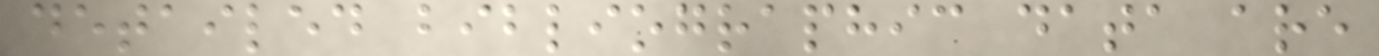detailed bibliographic data are
